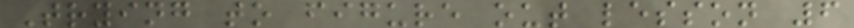Trying to figure out lesson 6
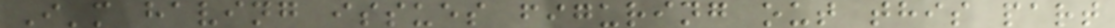I'm having issues figuring out this part
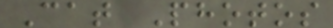Cat Photos
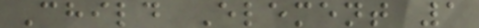Child Element 1
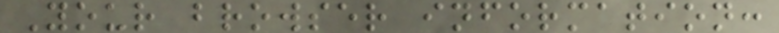Your browser information:
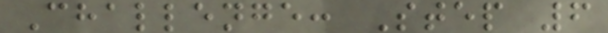Challenge: Step 6
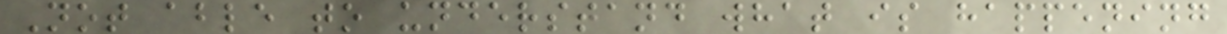Not able to understand what is happening
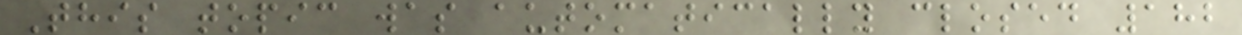This topic was automatically closed 182
